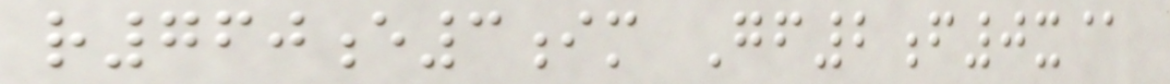r760e3im Gf2f0x@
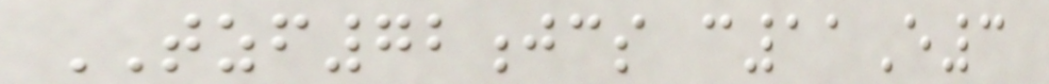TZF72jcs c11E3
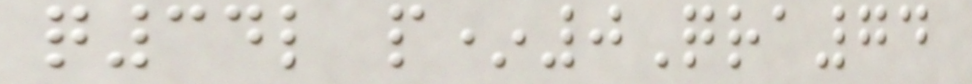q34l p*0Qra74
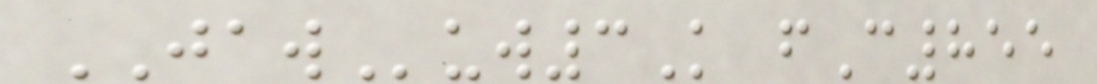JAWuw3K fC855
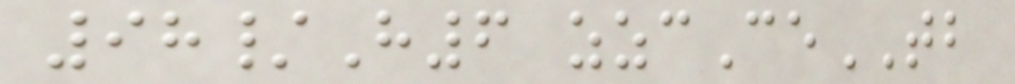98/H6 zzcCeTB
